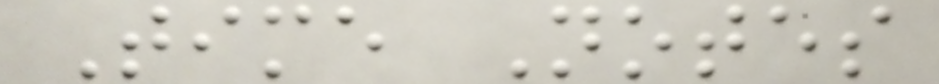Time Notes
